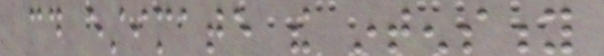could estimate the intensity
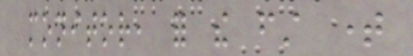monitor, for the first time
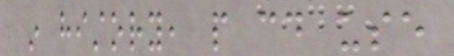in history, people could use
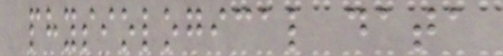physiological data
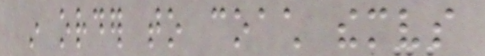in order to coach themselves
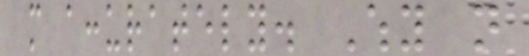more accurately. Why not
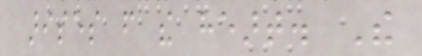arises from the heart. The
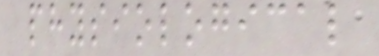physiological
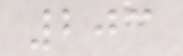203
